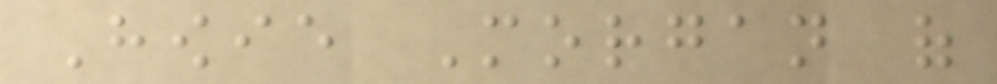Howie Morgan of
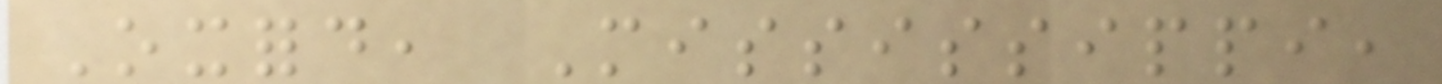Oxford, Mississippi,
